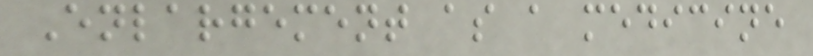Enlargement as a medicine
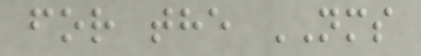for the NMS
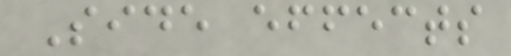Side effects
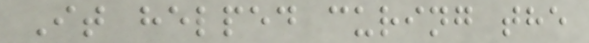It helped curing the
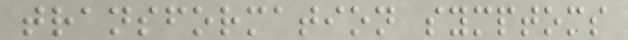transformation symptoms
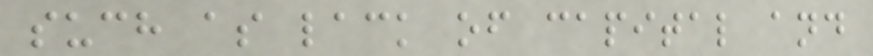such as lack of capital and
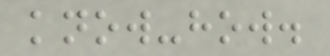know-how.
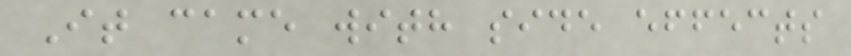It came with side effects
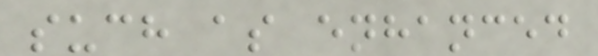such as enhanced
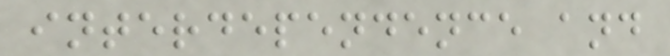interdependence and
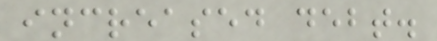increased debt.
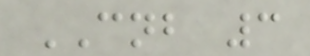CNB 3
